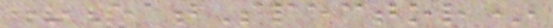*EatSpector*
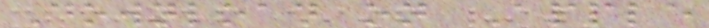Download on Apple
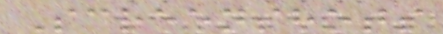Screenshots
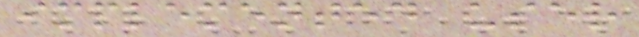implemented user
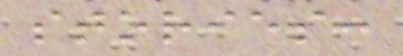stories:
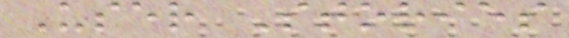User Stories
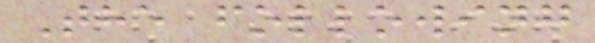The following
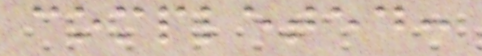completed:
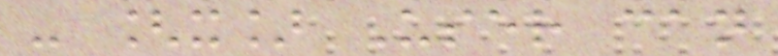- [x] User can
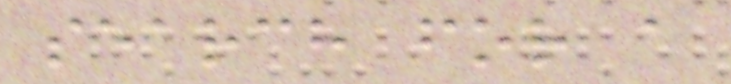search for a
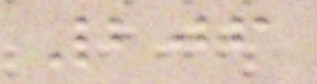206
